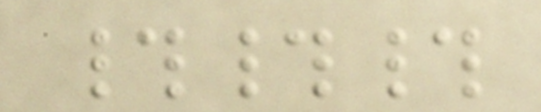###
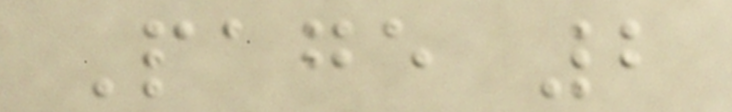Page 2
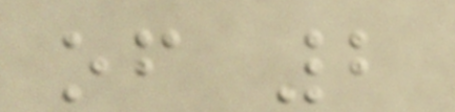of 2
